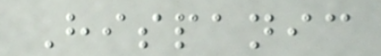Hispanic
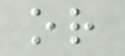or
